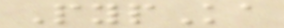PypKa
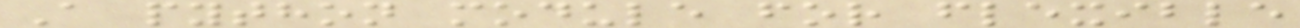A python module for flexible
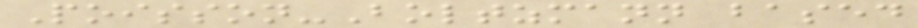Poisson-Boltzmann based
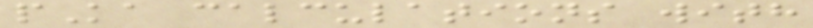pKa calculations with
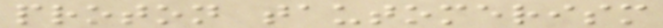proton tautomerism
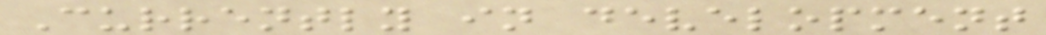Currently in development
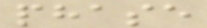phase
